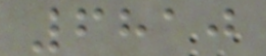6810
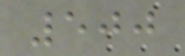500
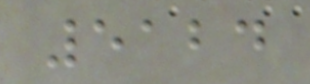5124
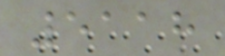5118
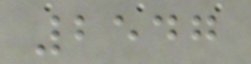2547
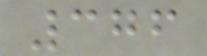376
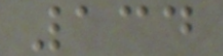134
